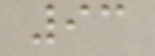93
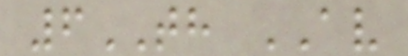6TH AV
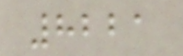8221
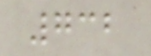732
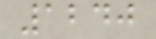1240
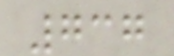737
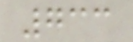733
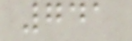741
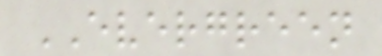EVERGREEN
